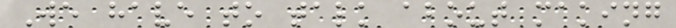We have to talk about making
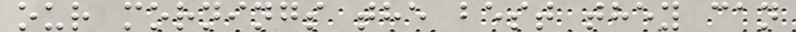our mornings the best they can
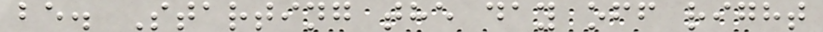be. Starting the day off right
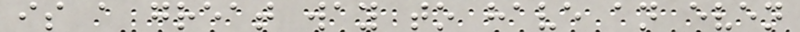is a great way to have an even
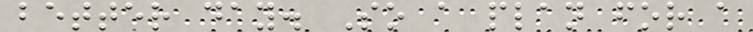better day. So a plan for a
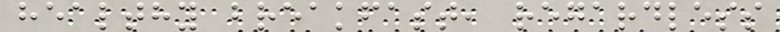healthy breakfast, regardless
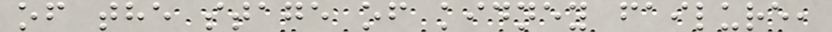of the stage of kidney failure,
